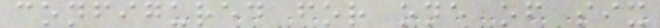configured for one of six
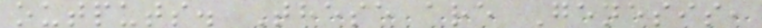outputs. These are Genesis,
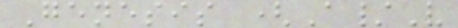Genesis (A/V
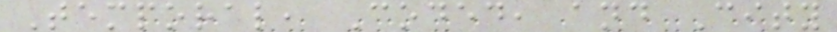Temporal, Coded, and City
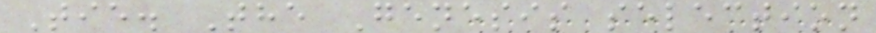Tie. The Genesis selection
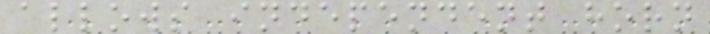allows independent horn
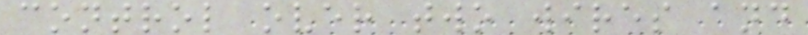control over two wires and
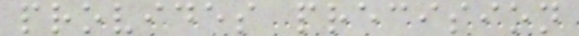provides precision
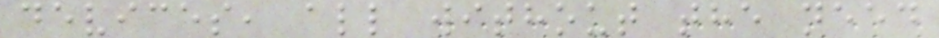devices, all without the need
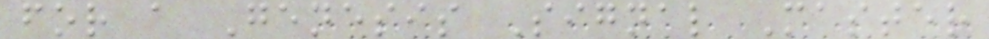for a Genesis Signal Master
